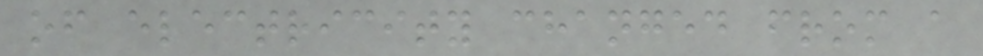of electricity changed from a
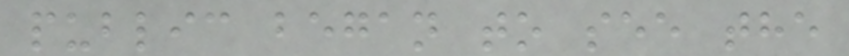public began to see the
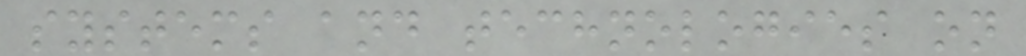systems and technologies on
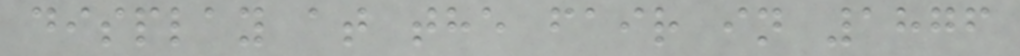display at the fair in 1876
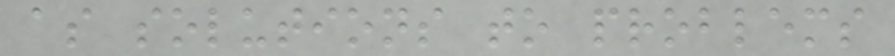as solutions to problems
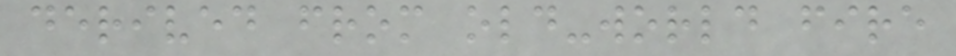derived from old-world fire
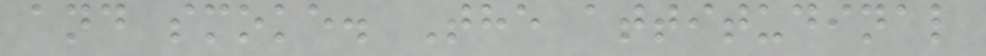and smoke. The attitudinal
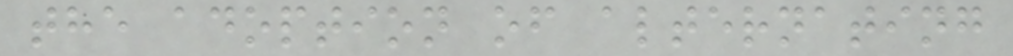the adoption of alternating
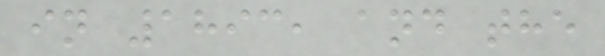in 1893, and the
